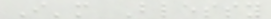I'm Blessy
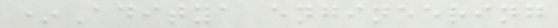*Aditya engineering
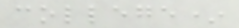college*
